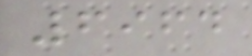6964
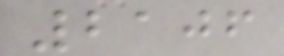2106
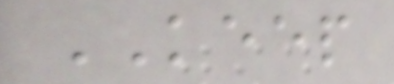KEEP
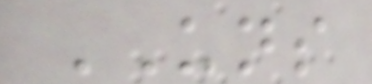UNS
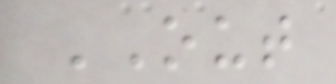OUT
